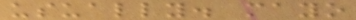usually. mayo
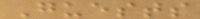Guests
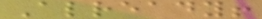Already!
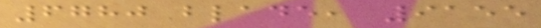6780 blade, 9155
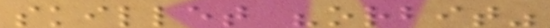skillet "orbit"
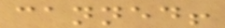canned!
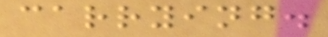carrying.
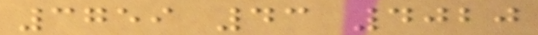3759 43 4020
